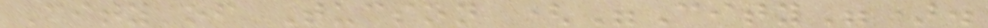City of Tucson ("City").
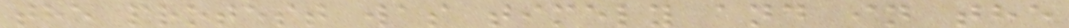the protest was timely and in the
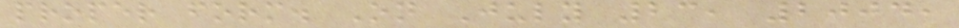proper form. On July 23, 2004,
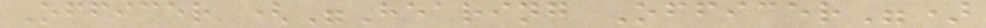Officer ("Hearing Officer")
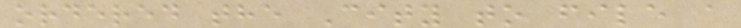ordered the City to file a
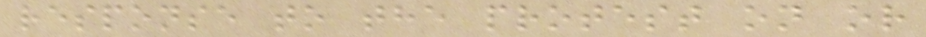response to the protest on or
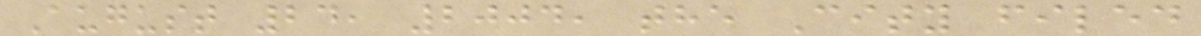August 24, 2004, the City filed
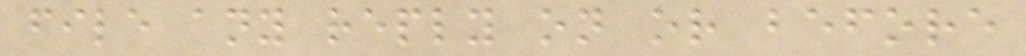file any reply on or before
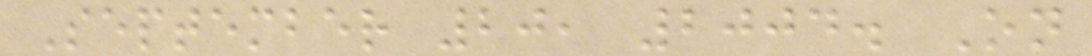September 20, 2004. On
